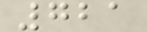721
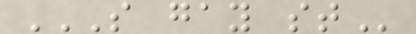S GAY ST
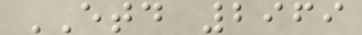ETD 2969
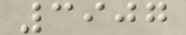3907
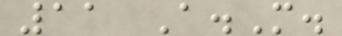11 A.M.
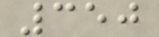350
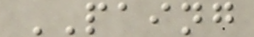PAING
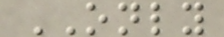ONLY
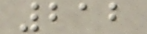212
